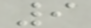9
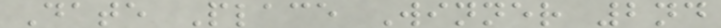Date Place Winner 2nd
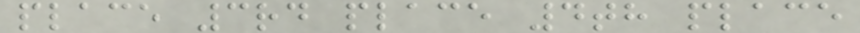place 3rd place 4th place
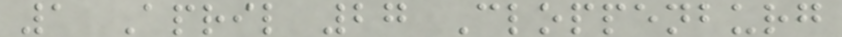1 April 27 Cloppenburg
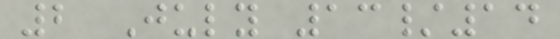2 July 13/14
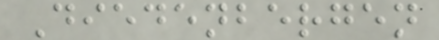Diedenbergen
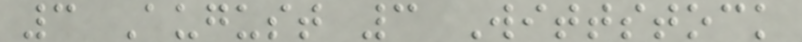3 August 3 Wittstock
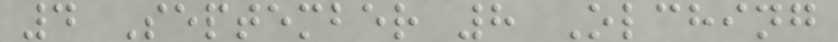4 September 8 Olching
